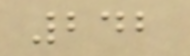242
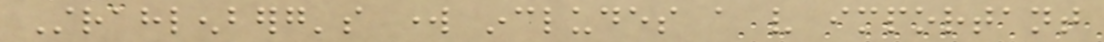Strahlenberg's work includes a very important
